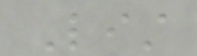List
